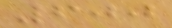600
